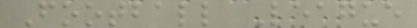Football League
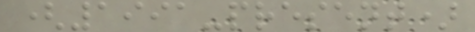(1991-present)
